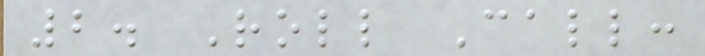2. Roll Call:
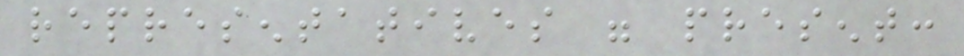representatives were present:
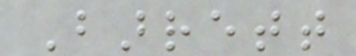Barrett
